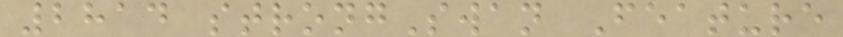2814 strongSwan Feature
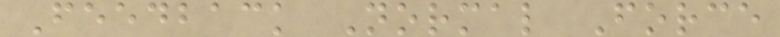Feedback Normal Force
